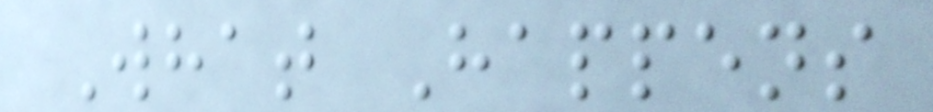What Happens
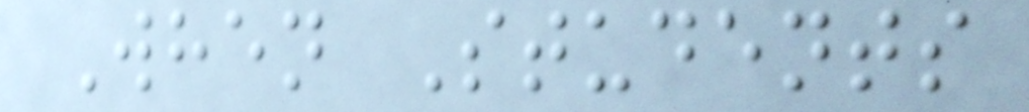When Students
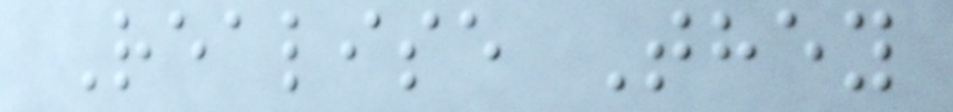Realise They
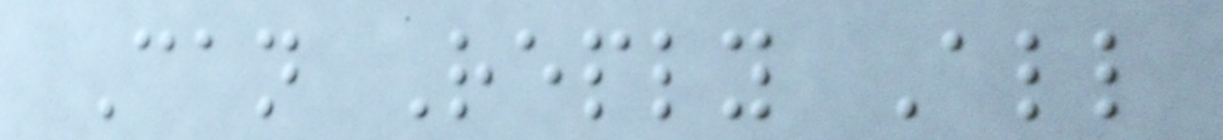Can Reply All
